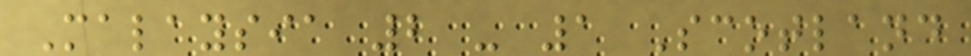Malaysia 2 - 1 Scotland
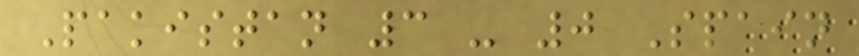Pakistan 3 - 0 Spain
